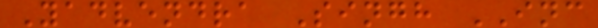Yadvendra Singh INC
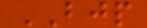BJP
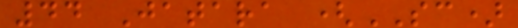44 Jatara (SC)
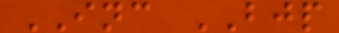INC BJP
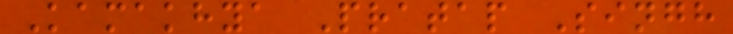Kamakhya Pratap Singh
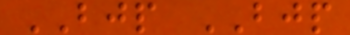BJP BJP
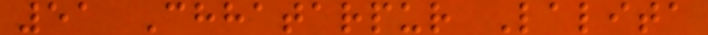51 Chhatarpur Lalita
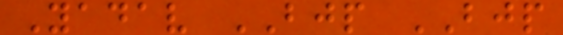Yadav BJP BJP
